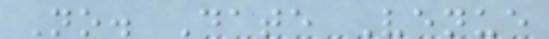No. Date Venue
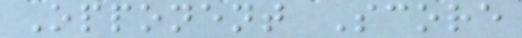Opponent Score
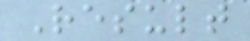Result
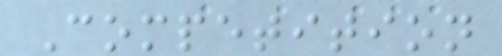Competition
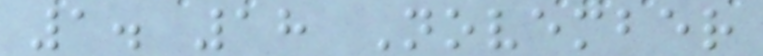1. 18 November
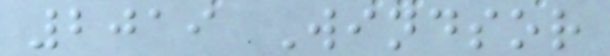2019 Windsor
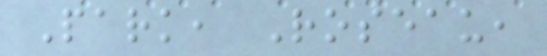Park, Roseau,
